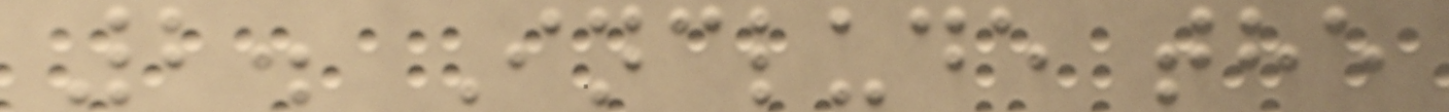2. Include the
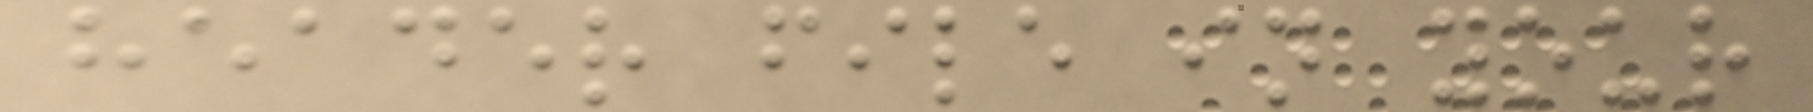header file in your
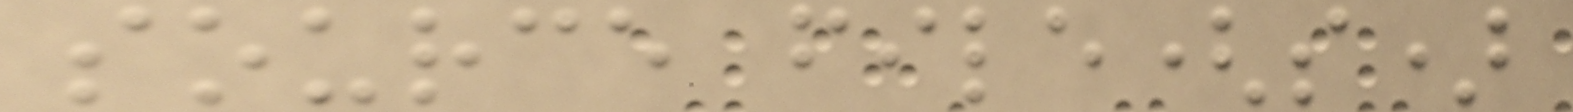source file(s)
